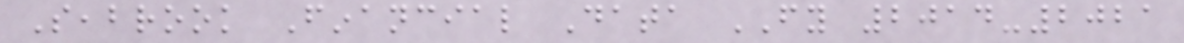Seabrook Financial Data FY 2014-2021
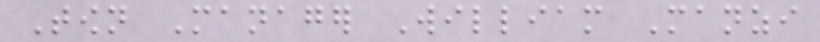Town Manager William Manzi
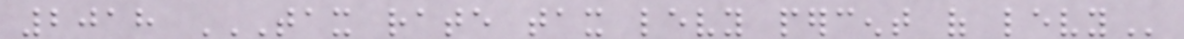2018 TAX RATE TAX LEVY PERCENT OF LEVY
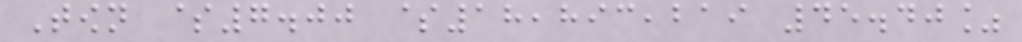Town $7.00 $18,893,219 45.40%
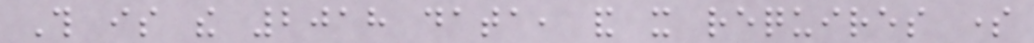This is the 2018 data, and it requires some
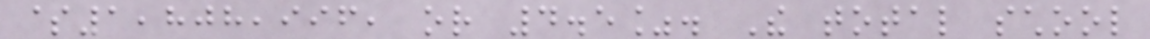$1,808,996, or 4.5%. The total school
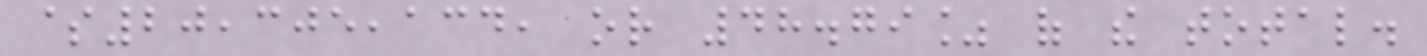$20,305,134, or 48.79% of the total.
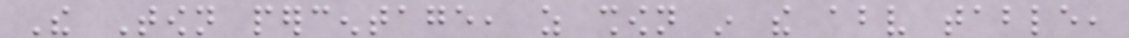The Town percentage, as shown in the above table,
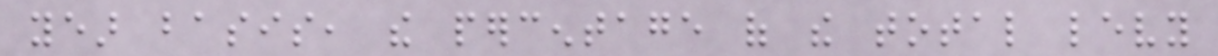year basis, the percentage of the total levy
